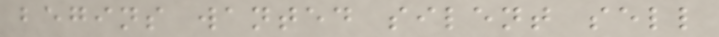begins wanted silent sell
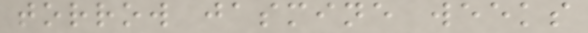torrow jasmine weeks
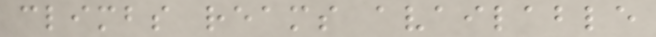climbs reams available
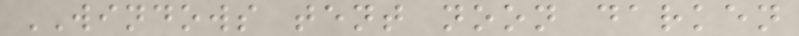WINDOWS tent noon darken
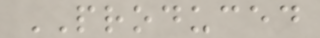PRODUCED
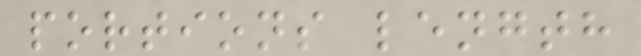portions length
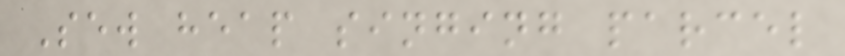Sew heap singing parcel
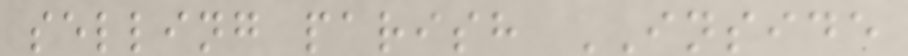selling parish INSIDE
